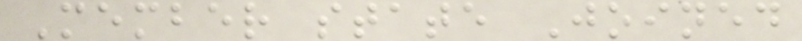Member state Joined
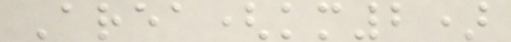Area(km2)
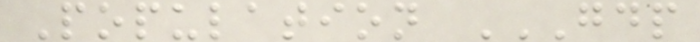Population GDP
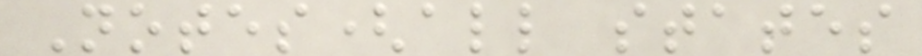Notes(all states
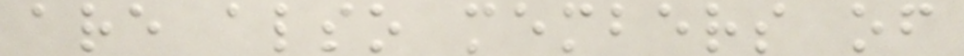are also members of
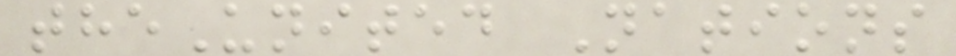theUnited Nations
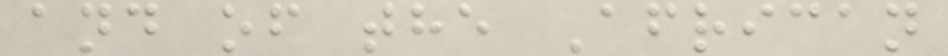and of the African
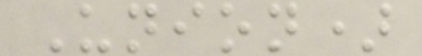Union)
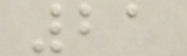21
